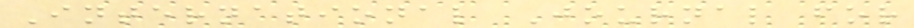International Journal for
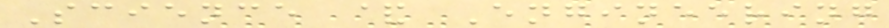Science & Engineering
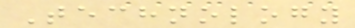Technology
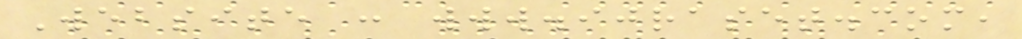Website : www.ijraset.com,
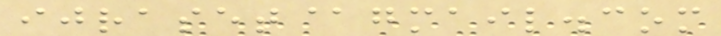ijraset@gmail.com
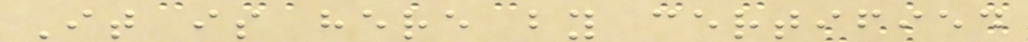It is here by certified
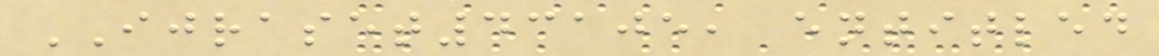IJRASET43105, entitled
